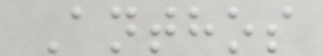Anthos
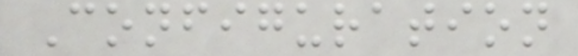Configuration
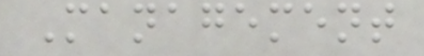Management
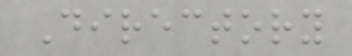Directory
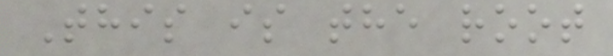This is the root
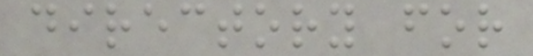directory for
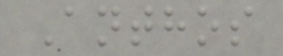Anthos
